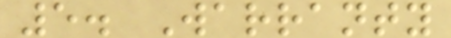5. Warranty
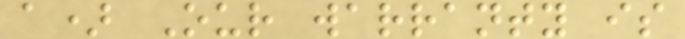a) Our warranty is
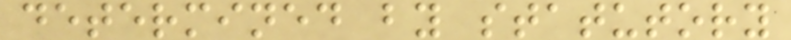determined by statutory
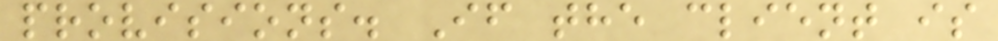provisions. If the client is
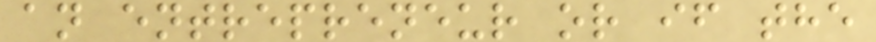an entrepreneur or if the
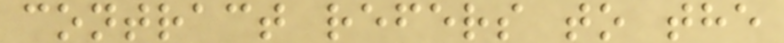contract refers to the
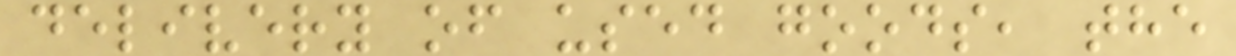delivery of used goods, the
